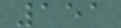151
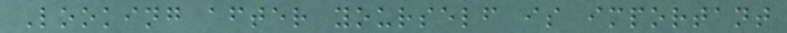Looking after yourself is important
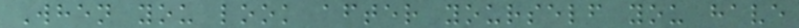When you look after yourself you have
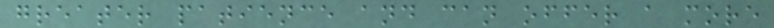greater patience and can offer a more
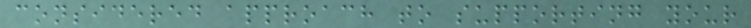considered approach to supporting your
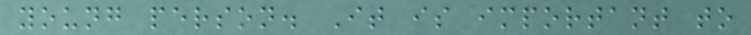young person. It is important to
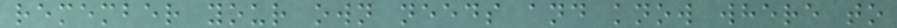remember your own needs and know where to
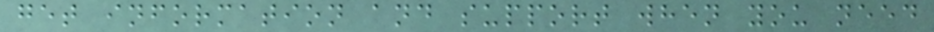get information and support when you need
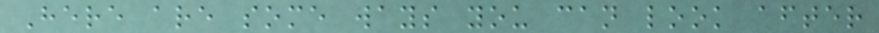Here are some ways you can look after
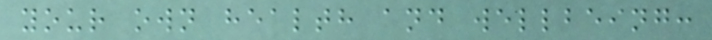your own health and wellbeing:
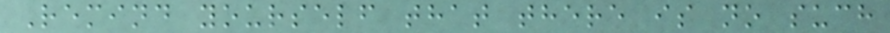Remind yourself that there is no such
